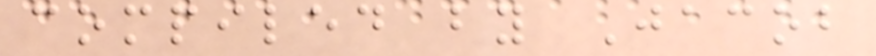compiled by Jacob
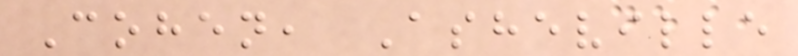Cohen, Asheville
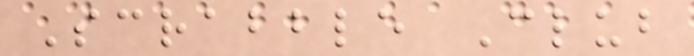Scrabble Club
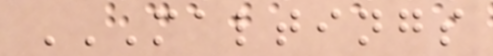MALTINGS
